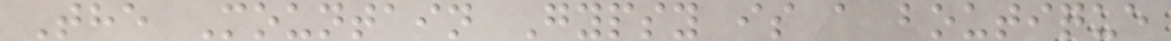The Mountain Gypsy is a boutique
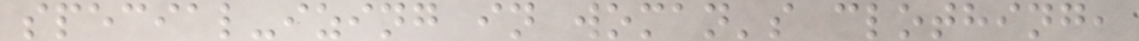special-izing in woman's clothing,
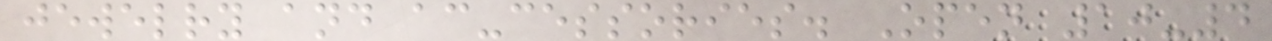jewelry and ac-cessories. Open 10-4
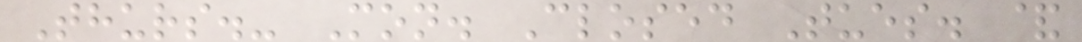Thurs.- Mon. Closed Tues. &
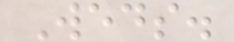Weds.
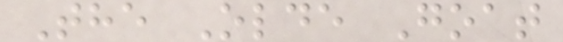The Olde Goat
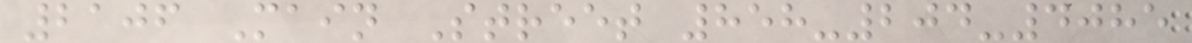2106 Main Street 858-204-4085
